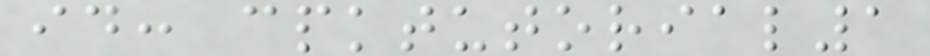id: cpktutorial1
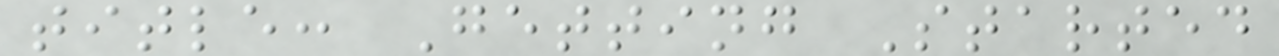title: Getting Started
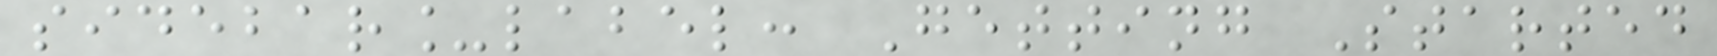sidebar_label: Getting Started
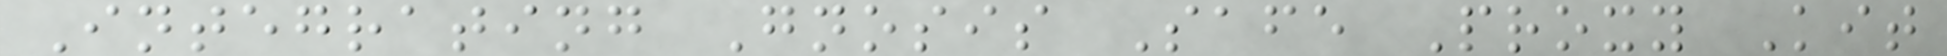Integrating Gnosis Safe Proxy Kit
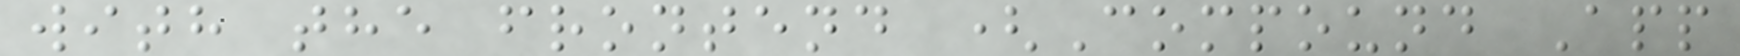with the frontend (Compound App
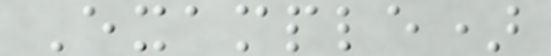Example)
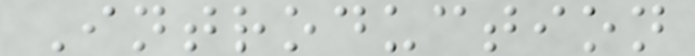Introduction
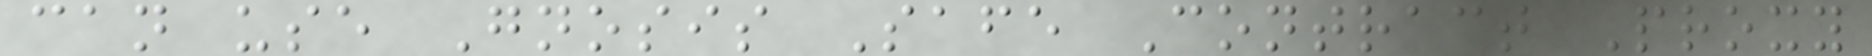can use Gnosis Safe Contract Proxy
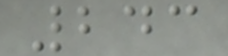243
